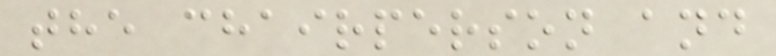the chairperson and
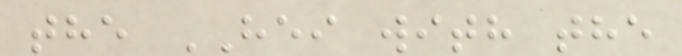the HEI with the
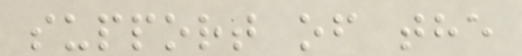support of the
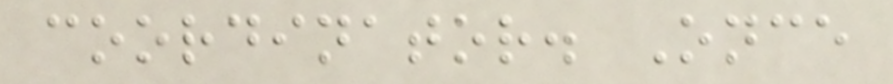coordinator. Once
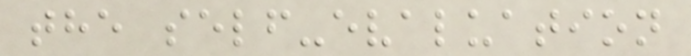the self-evaluation
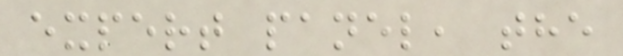expert panel, the
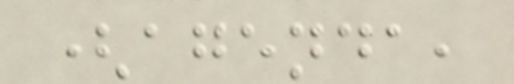(agenda,
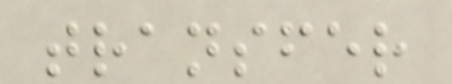transfer
